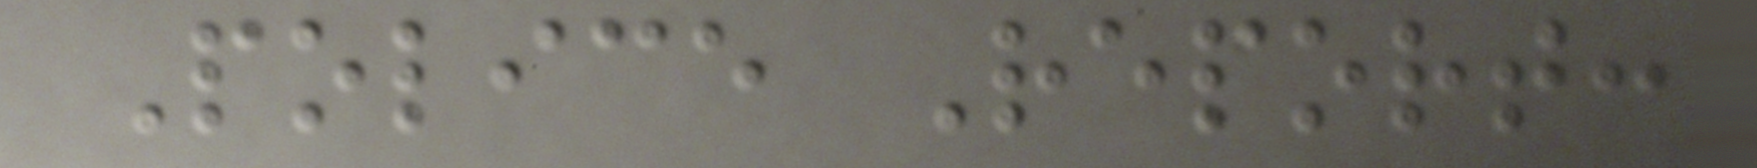Police Report:
